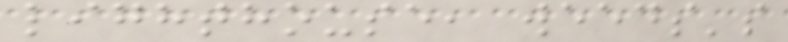lighthouse, weeds's
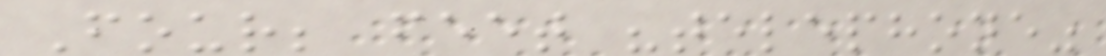Four; feet "telephone"
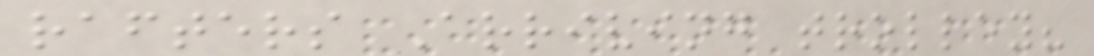rafters Arriving trolley?
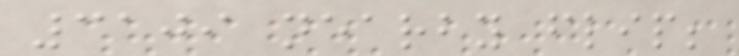3109 nearby flip;
